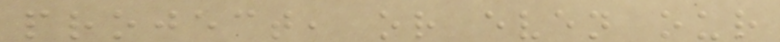project, or even our
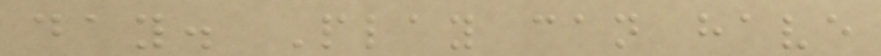day. Play can have
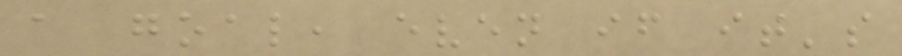a goal, even if it's
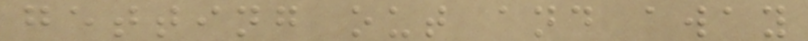getting out and away
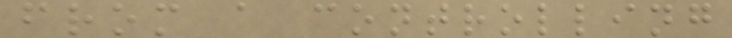from a controlling
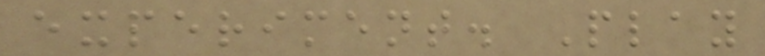experiment. Play
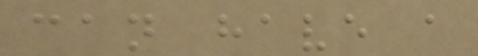can have a
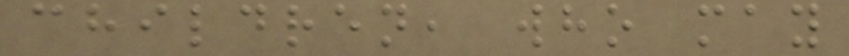children, who may
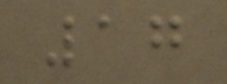17
